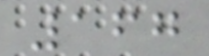167
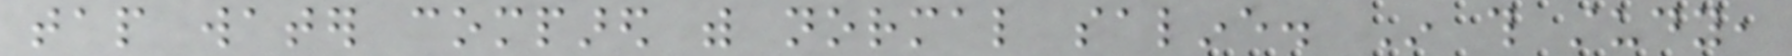tap water compared with normal saline. In this study,
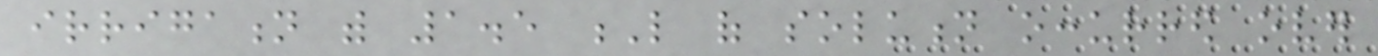irrigation with 1.5 L of solution occurred over
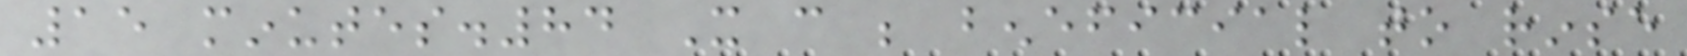15 minutes.84 It can be beneficial to rinse
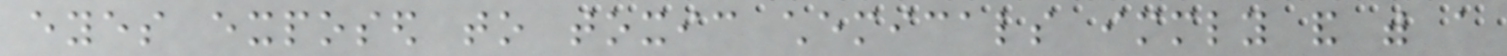eyes exposed to toxic chemicals immediately and with a
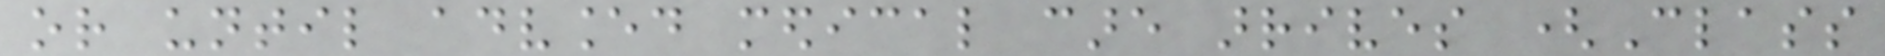or until advanced medical care arrives (Class
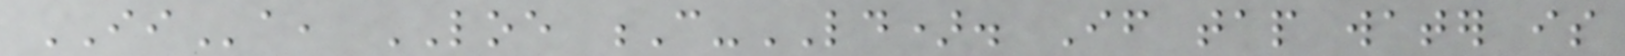IIa, LOE C-LD). If tap water is
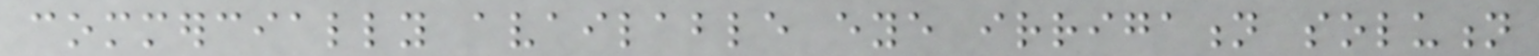commercially available eye irrigation solution
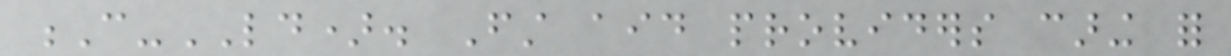C-LD). First aid providers caring for
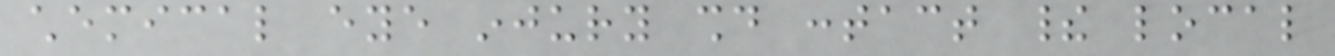chemical eye injury should contact their local
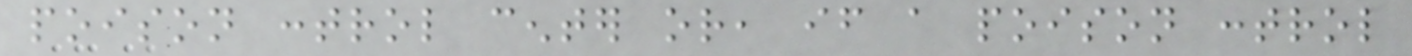poison control center or, if a poison control
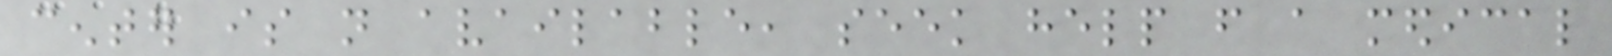center is not available, seek help from a medical
